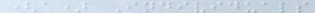(a) Individuals
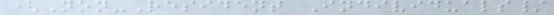(Non-Resident Individuals/
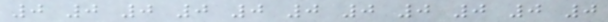0 0 0 0 0 0 0 0 0 0 0
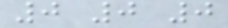0 0 0
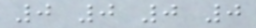0 0 0 0
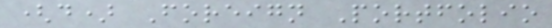(d) Foreign Portfolio
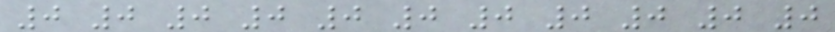0 0 0 0 0 0 0 0 0 0 0
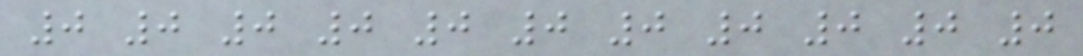0 0 0 0 0 0 0 0 0 0 0
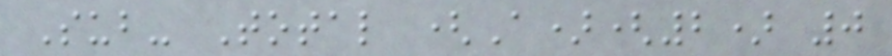Sub- Total (A)(2) 0
